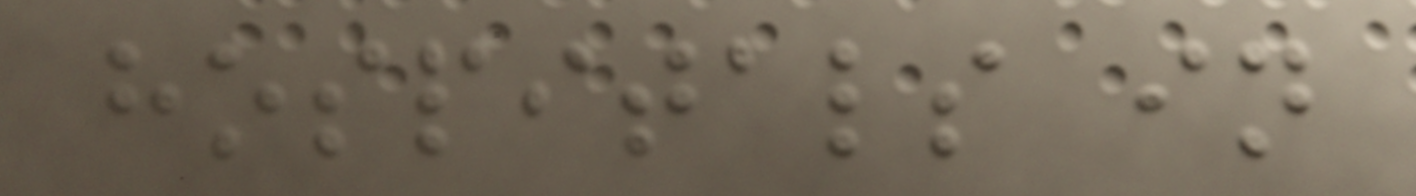hospitals in
